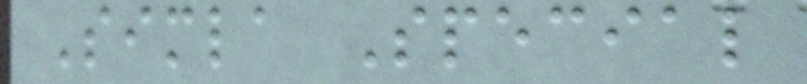Simla Special
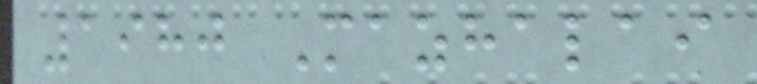1980 Mazhalai
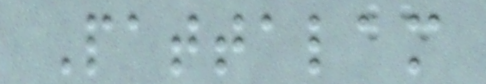Pattalam
